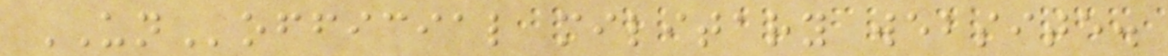UNofficial military website.
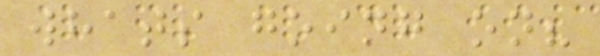whats going on?
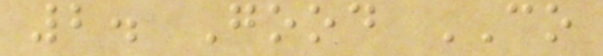2. Good CO
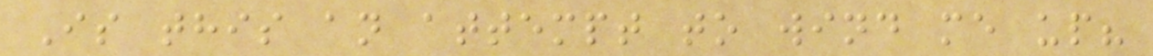Is this an attempt to wind me up?
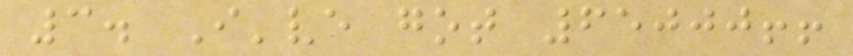3. I've got 65000!!
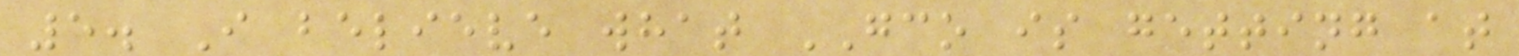5. I believe what GCO is getting at
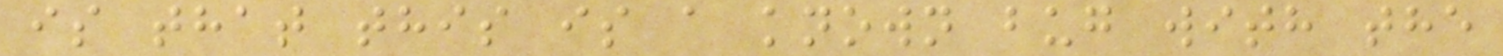is that this is a known bug with the
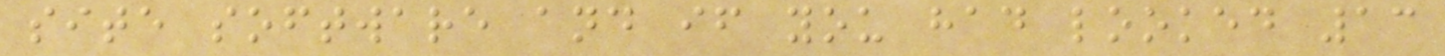site software and if you had looked 13
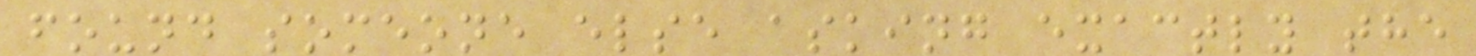found someone else asking exactly the
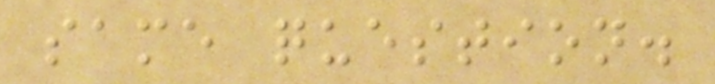same question.
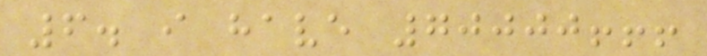6. i have 70000!!!
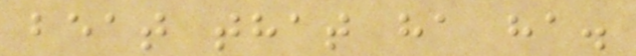beat that ha ha.
